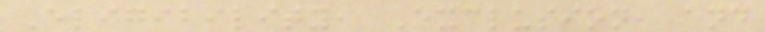Eligibility, Exclusion, and
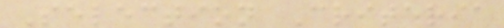Selection Criteria
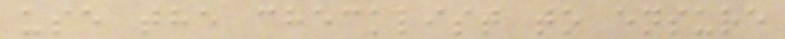use the checklist to ensure
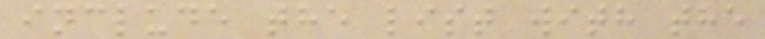include the list with the
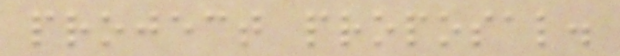project proposal.
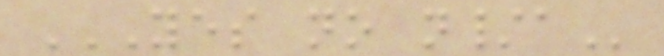YES NO N/A
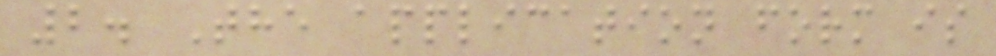2. The application form is
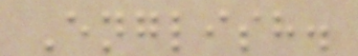English.
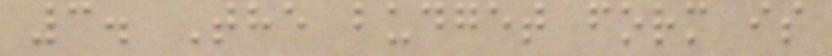3. The budget form is
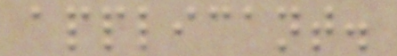applicant.
